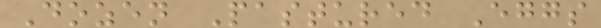Dozen Pastured Eggs
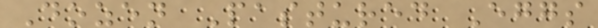Dozen Pastured Eggs
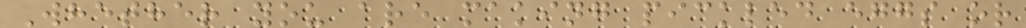Whether you are making pickled eggs or
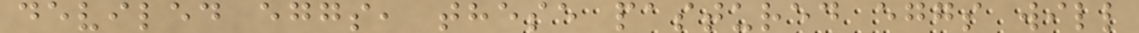deviled eggs, these pastured eggs will
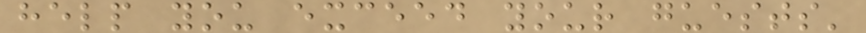help you exceed your guests'
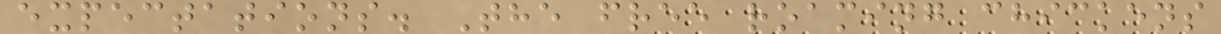expectations. The free roaming chickens
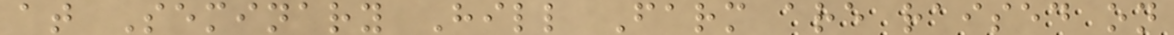at Seminary Hill Farm are raised on
